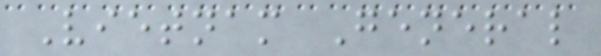Vietnam General
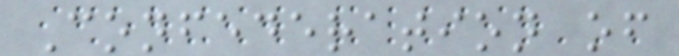Confederation of
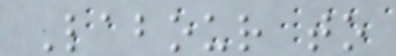Labour to
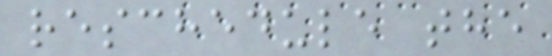reschedule the
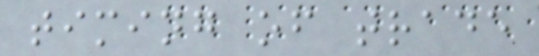timing of trade
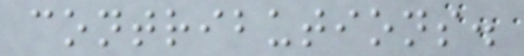contributions.
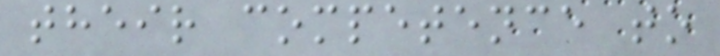their competence to
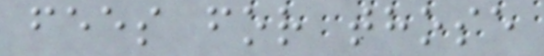fees for those
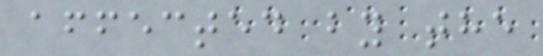affected by the
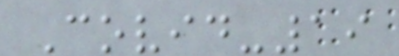Covid-19
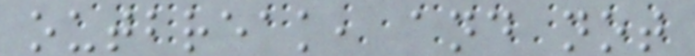outbreak, and not
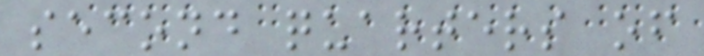second quarters of
